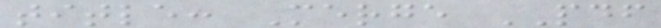title: Merge PDF
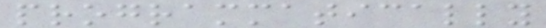programmatically
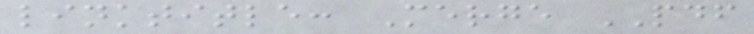linktitle: Merge PDF
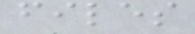files
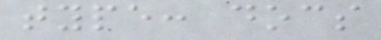type: docs
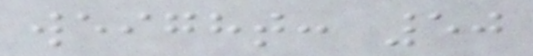weight: 50
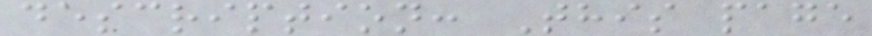description: This page
